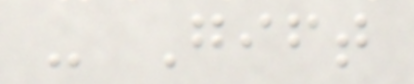- Gift
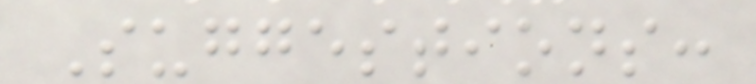Suggestions:
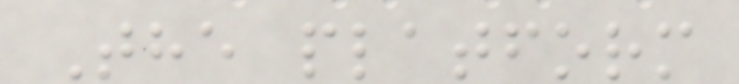The platform
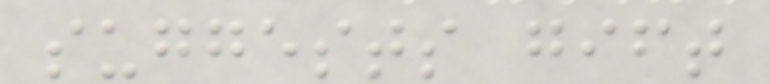suggests gift
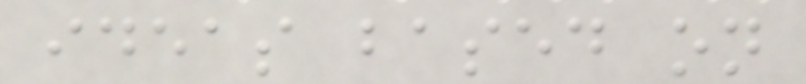ideas based on
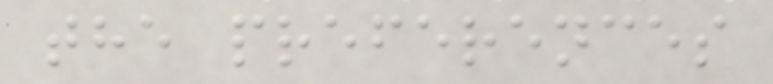the preferences
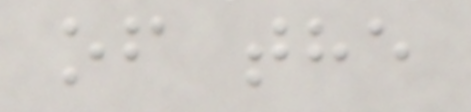of the
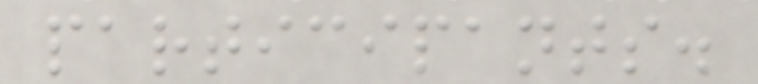participants.
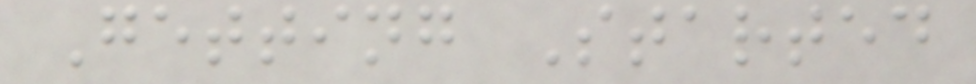Getting Started
